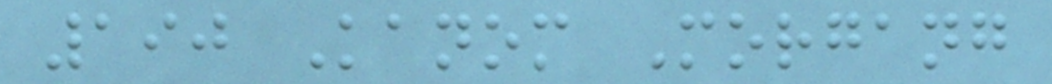190 Kanom Morgang
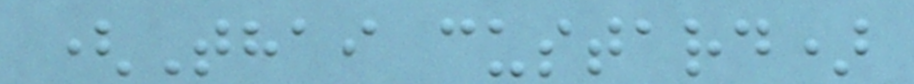(Thai custard)
